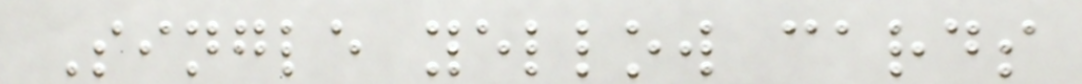Single yellow cards
